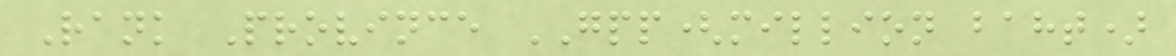Rank Province GPP(million baht)
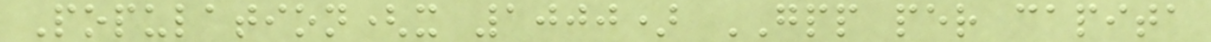Population(x 1000) GPP per capita
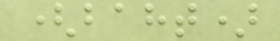(baht)
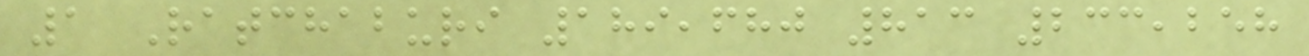1 Ratchaburi 189,680 813 233,258
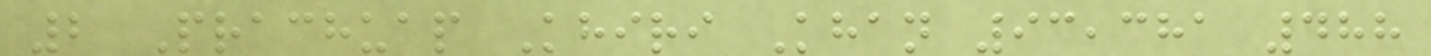2 Prachuap Khiri Khan 93,381 488
